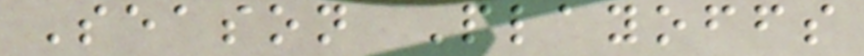Season Playoffs
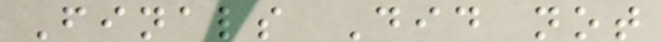Finals Did not
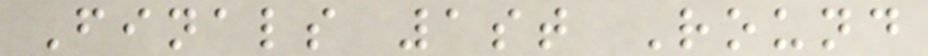Finals 1st Round
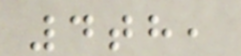4th,
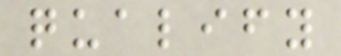qualify
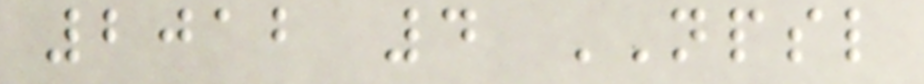2012 4 NPSL
